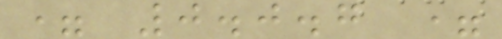= 0.0.7 =
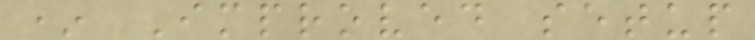* Improved setup
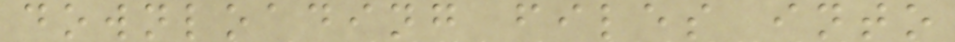downloading files into
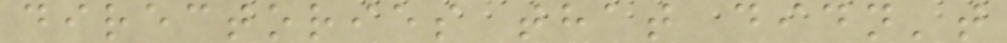directories that didn't
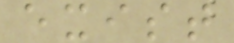exist
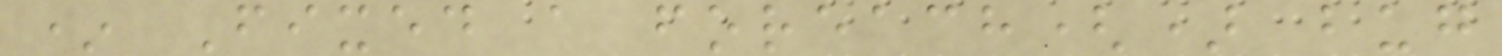* Fixed a foreach() bug
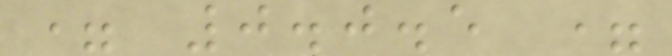= 0.0.5 =
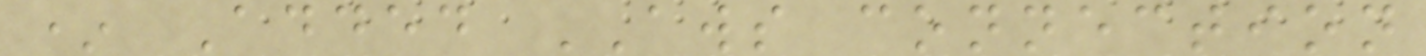* Added AWS connection
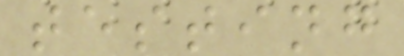testing
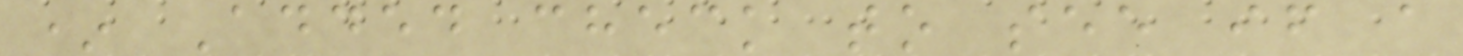* Added check to see if a
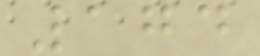174
